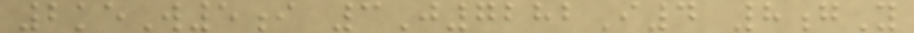2keW5i 3J7282I4 8gY
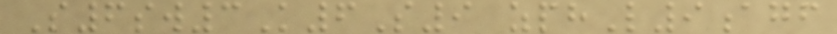S6sw3K6S9 zphL9agf
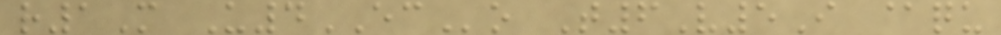r1M U4ECo T6V5I @qu
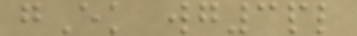gEk wg3pl
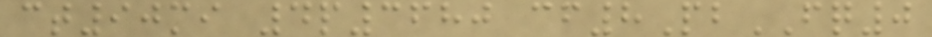ct90mi 4p3680 cf8PbFQ0
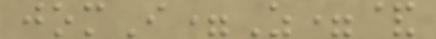jomI=Z=&
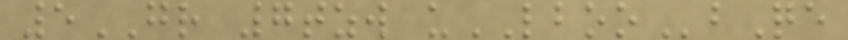5GR 7tzw uLBOObQe
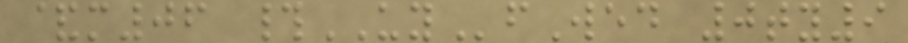&m06 #UYfWed 0ty9
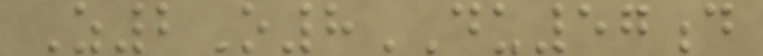Z2O8DU57d
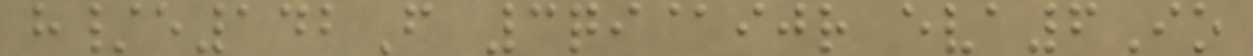h/e142F 3qi@ijr eva6Io
